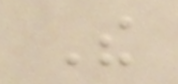The
